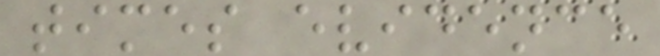times evidence
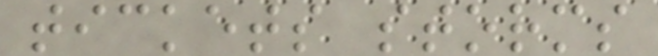tickets storms
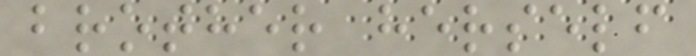brother herself
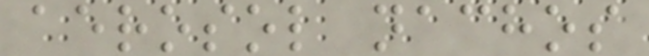aerosol nachos
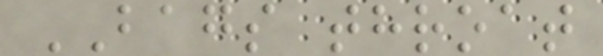BAGS throat
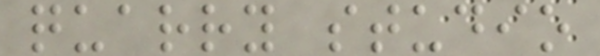quarry studio
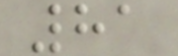81
